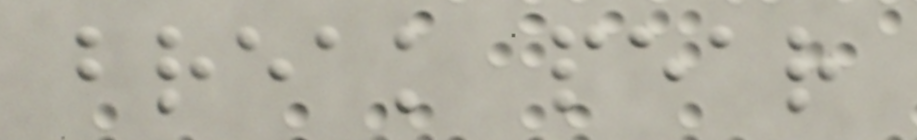break pear
